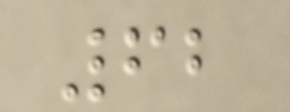62
